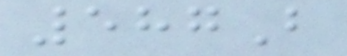587B
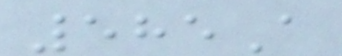585A
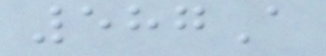587A
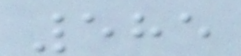585
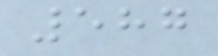587
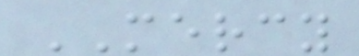MERCY
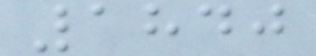1840
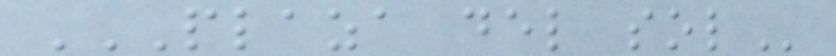PLAZA DEL SOL
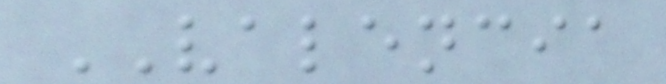VALENCIA
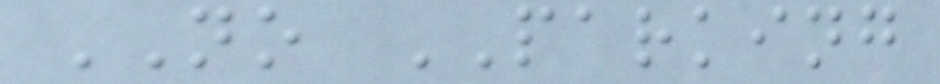NO PARKING
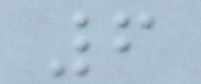6
